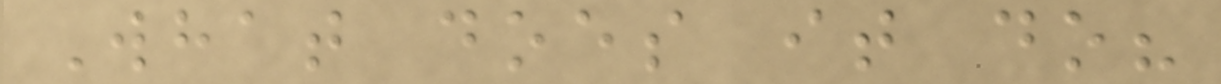What does it do?
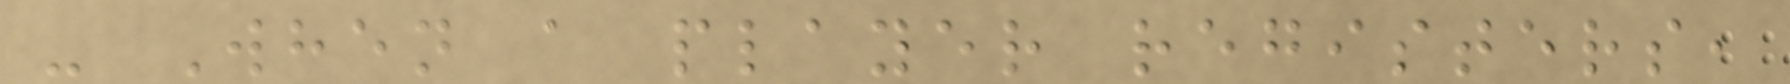- When a player registers,
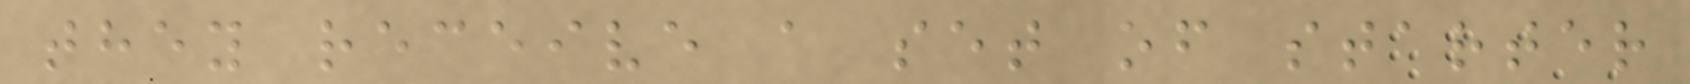they receive a set of starter
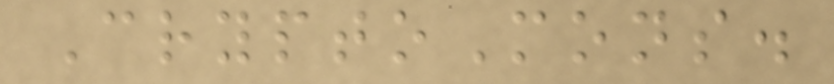CryptoMons.
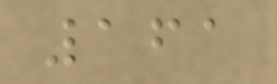161
